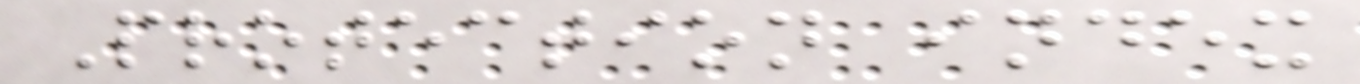Protection index
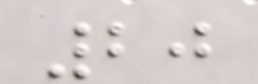20
